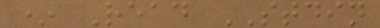* Read STDIN
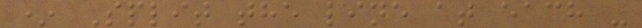* Split the line at each -
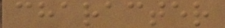character
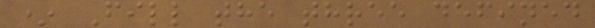* Fill the three defined
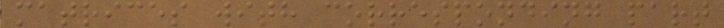matrices with corresponding part
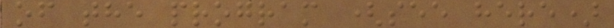of the program (see here)
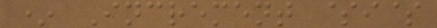* Increment $i$
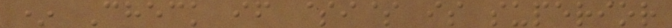* Check if $i$ is superior
